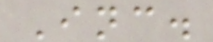Inc.
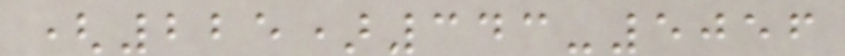(225)343-5056
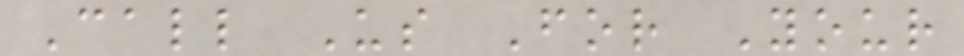Call Us For Your
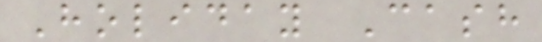Holiday Cash
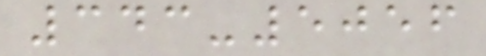343-5056
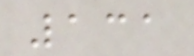131
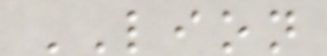LION
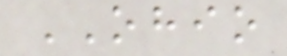OHIO
